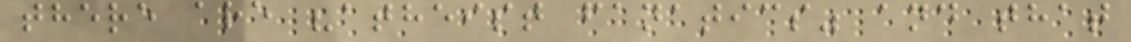there are "atheist fanatics" and that
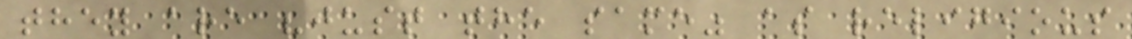they are "just the same" as religious
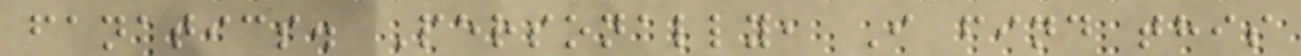fanatics. Personally, I find this
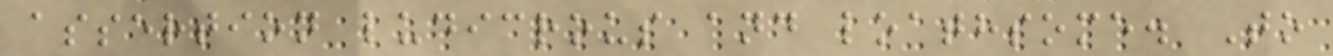assertion ludicrous and loathsome. To
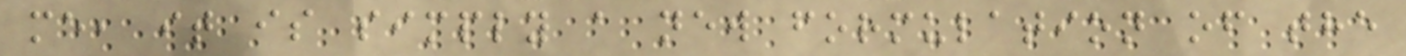me, it is simply a new formulation of the
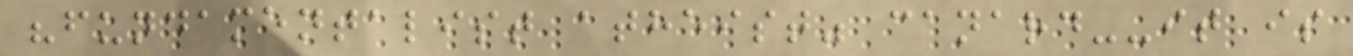"fundamentalist atheist" canard--it is
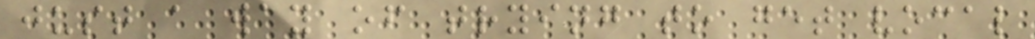just a way of trying to get vocal
